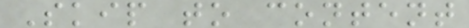Skip to content
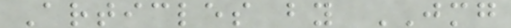Articles by JMG
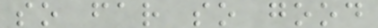so far so good
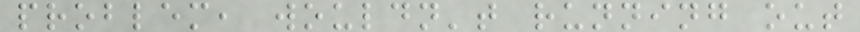problem, wouldn't running out
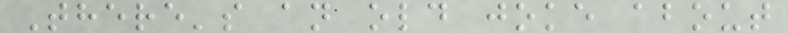There's an old joke about
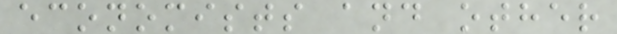economists and other
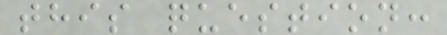this question:
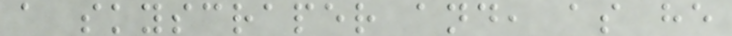a skyscraper and, as he
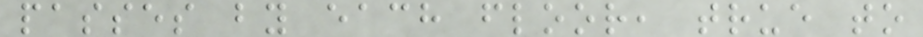passes by each floor, true to
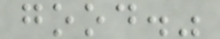good."
